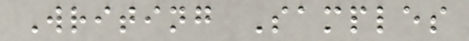Writing Samples
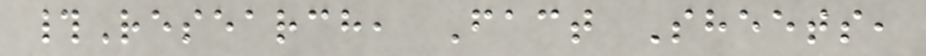#Research, Fact Sheets,
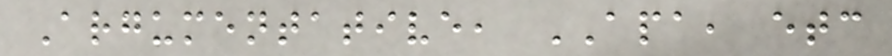Argumentative, APA, etc
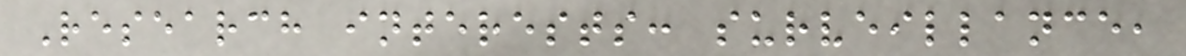Research interests: surveillance,
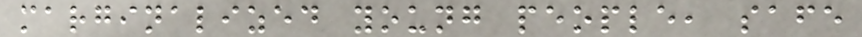marginalized young people, safe
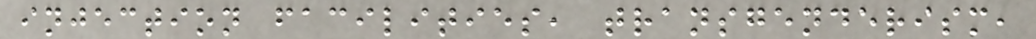injection facilities, transgenderism,
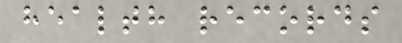health records
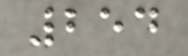254
